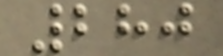280
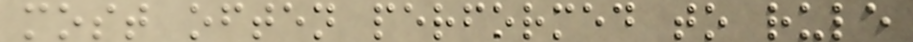most often performed to rule
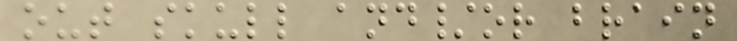out skull and/or brain
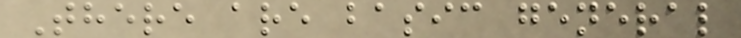There are basic general
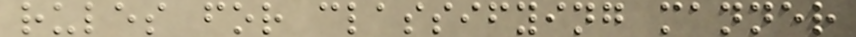rules for classifying manner
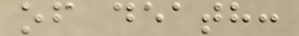of death:
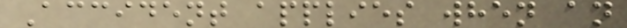Accident applies when an
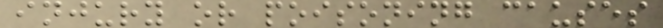injury or poisoning causes
